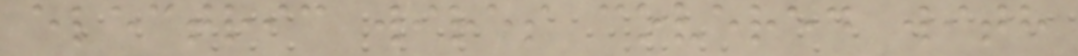electric wires covered with
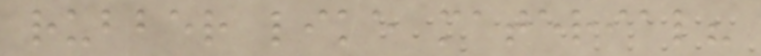rubber like material?
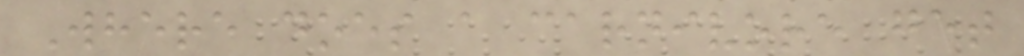Where does a carnivore get
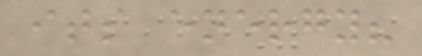its energy?
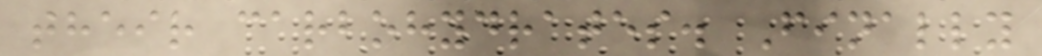their carbohydrates. Finally
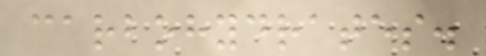carbohydrates.
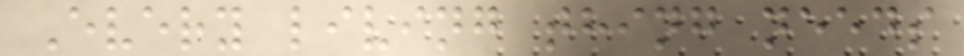Every living thing needs
